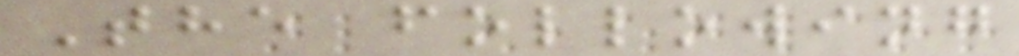The following
